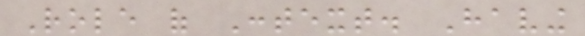Role of Context. Having
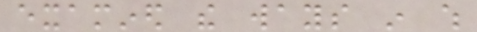examined the ways in which
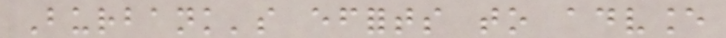Burbank's efforts to advance
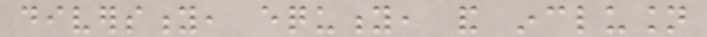diversity, equity, and inclusion
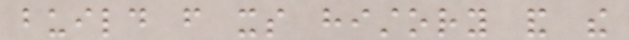build from its history and the
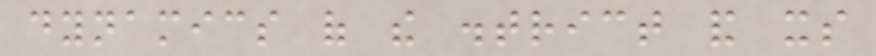dynamics of the district and its
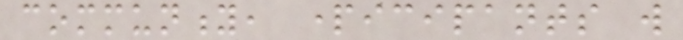community, participants will
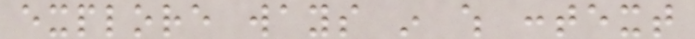explore ways in which context
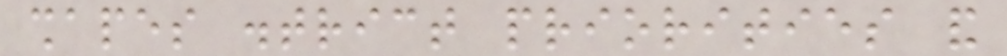shapes district priorities and
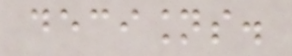decisions.
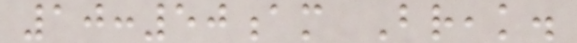10:50am Break.
